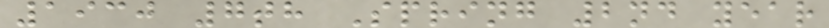1930 7th Spring 2nd year
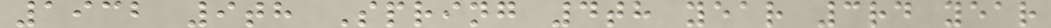1932 9th Spring 4th year 3rd year
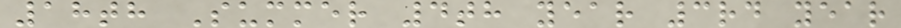18th Summer 4th year 3rd year
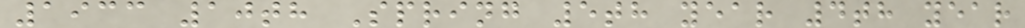1933 10th Spring 5th year 4th year
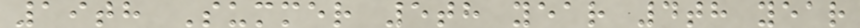19th Summer 5th year 4th year
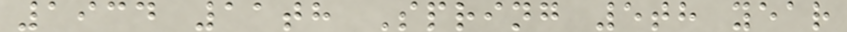1934 11th Spring 5th year
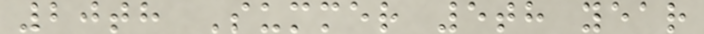20th Summer 5th year
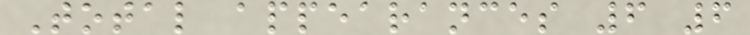Total appearances 6 6
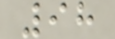98
